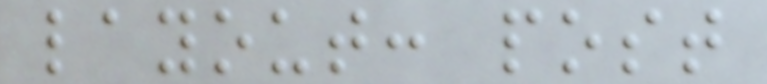layout: post
